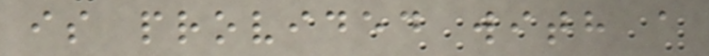is provided with a
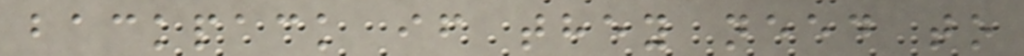backpack if they need to
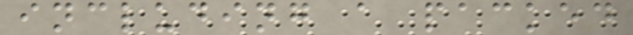including a packed
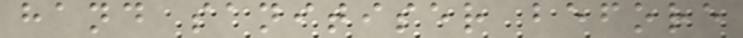hand sanitiser before
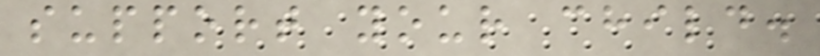support your child.
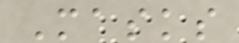Masks
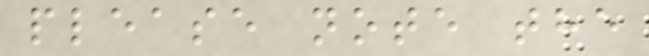please note the
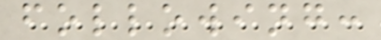following:
